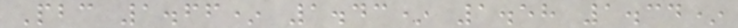Pbc 1.66* 1.43* 1.58 1.34*
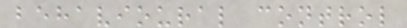behavioural control
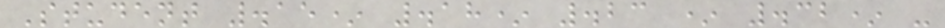Student .15* .18* .23 * .32* -
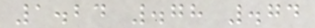1.24 .78 .74
